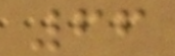66
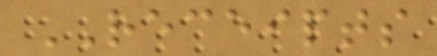RECEIPTS
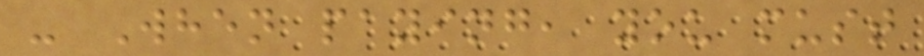- When paying, you must
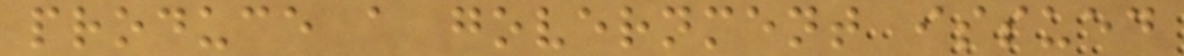produce a government issued
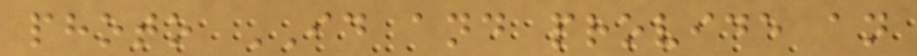photo ID and provide an
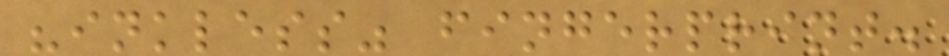"inkless" fingerprint.
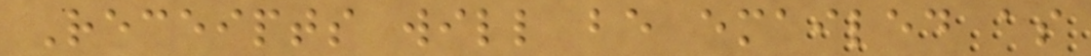Receipts will be emailed as
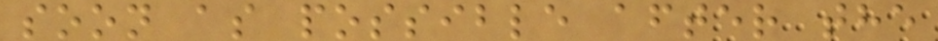soon as possible after the
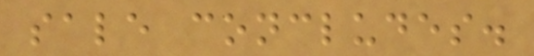sale concludes.
